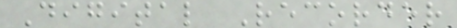Digital Recorder
